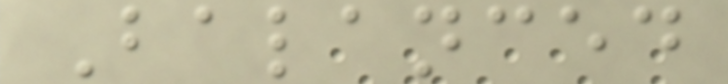Balanced
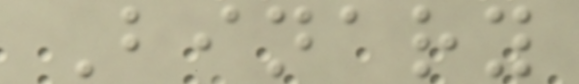Binary
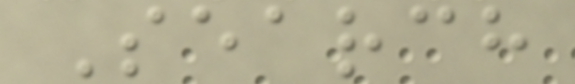Search
